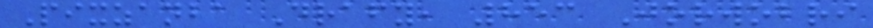Pixzanba Drafy, 853 Jorwobri
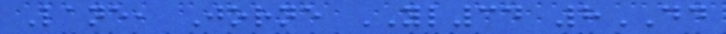Lane, Jorne YL34 8DD
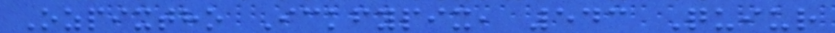Ozpixtho Ickfypix, 543 Quiur
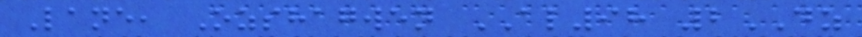Lane, Ozshagwen AL98 2DZ
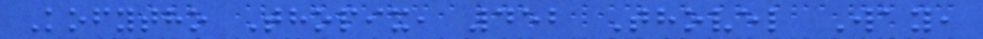Kofytho Thopix, 452 Thovel Way,
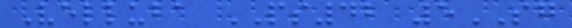Velluba PS42 5SG
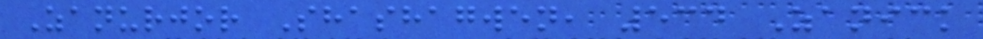Zanurjor Shashagwen, 534 Zanick
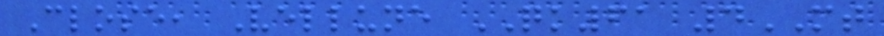Close, Vellune QK61 4MT
